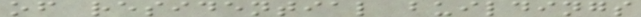of residential buildings
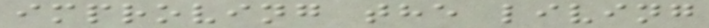improving the living
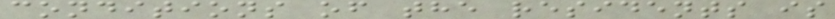conditions of the residents is
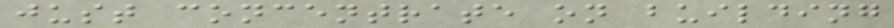just concentrate on building
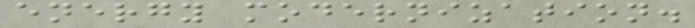energy modernization.
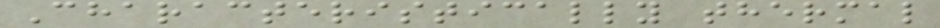Characteristically thermal
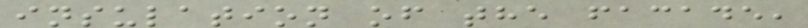insulation of the facade,
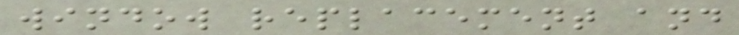window replacement and
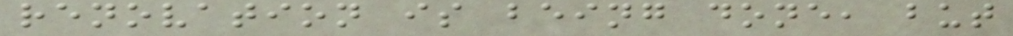renovation is being done, but
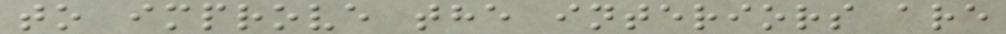to improve the interiors are
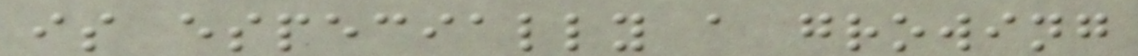is especially a growing
